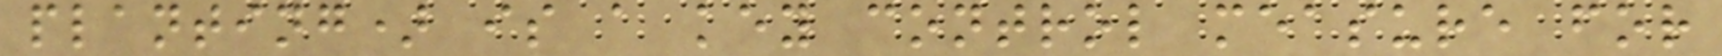planting) is a key control measure for
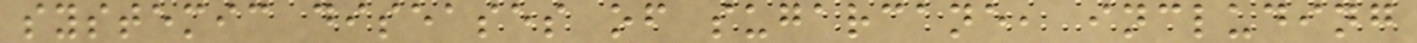systemic diseases of sugarcane, including
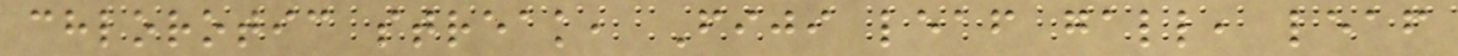chlorotic streak, Fiji leaf gall, leaf
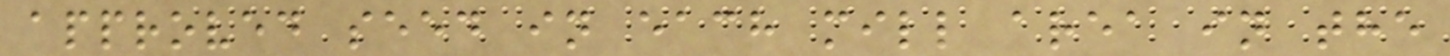approved seed in each mill area in the
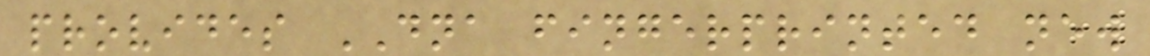provides DNA fingerprinted new
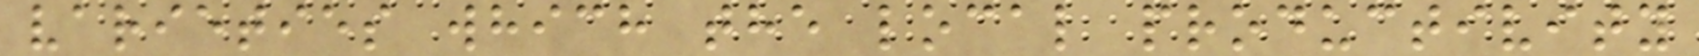varieties which the local productivity
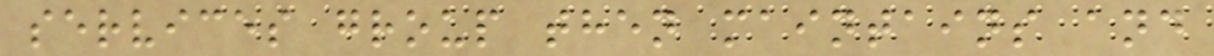services group then maintains and
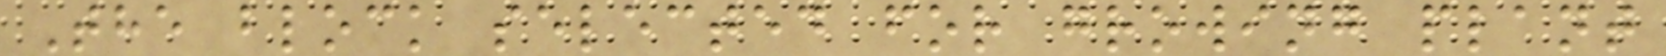The block selected for growing plant
